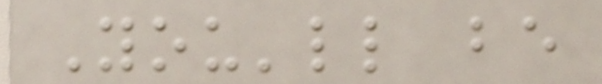You'll be
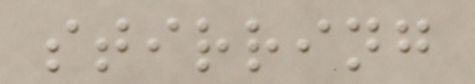stirring
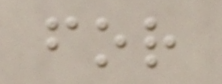for
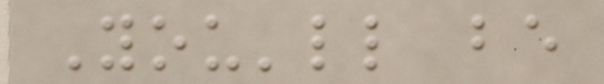You'll be
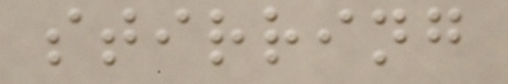stirring
